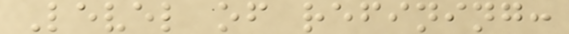Level of refining:
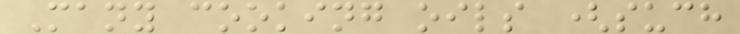Many cooking oils (such
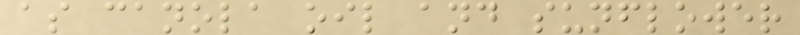as canola oil and sunflower
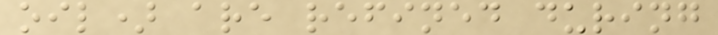oil) are refined during
